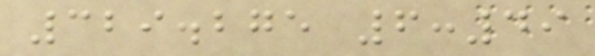329.275 6:49
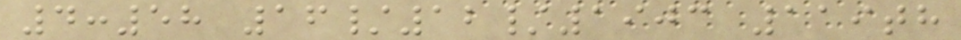4:58 16/12/1903 119th
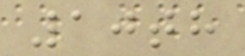10th
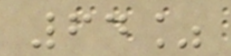64%
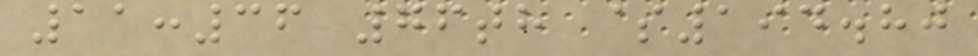11:36 76th $194.80
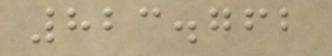823.762
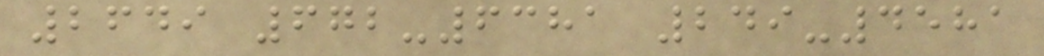2649 672-6381 249-4581
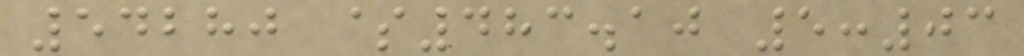54280 $483.10 5:03
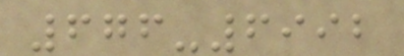676-6992
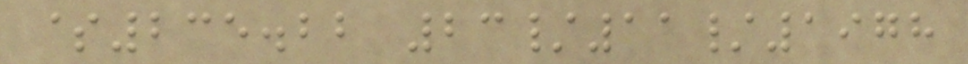$235.22 23/11/1978
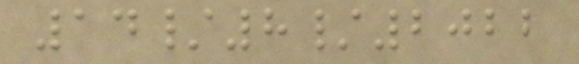14/8/2022
